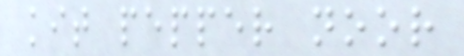kit pepper noor
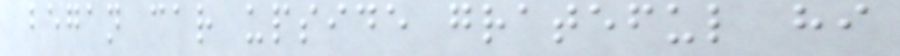began car upside grateful hi
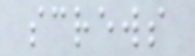screws
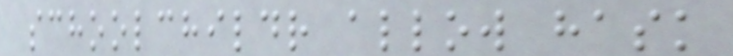schoolchildr allow hask
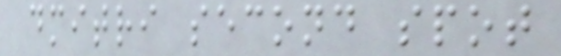dmitri second spot
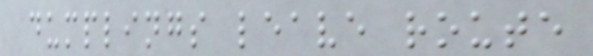dumplings leave route
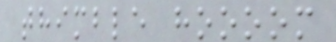thimble hoooom
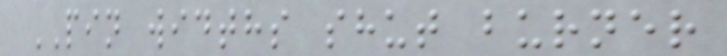PIN widths shut burner
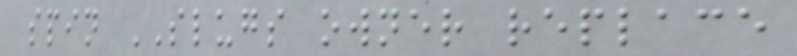spin SLUGS owner replace
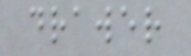drawer
